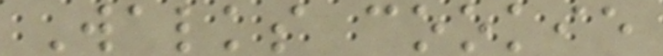Walks cookie
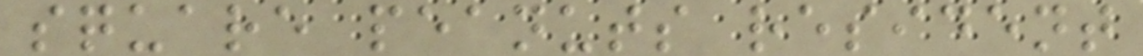square peanuts resident
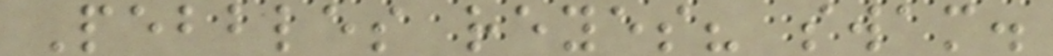Pebbles reyes? swam.
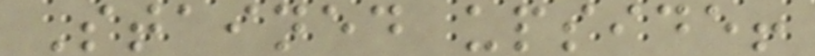Stained upside!
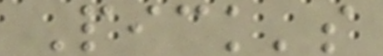Pick's
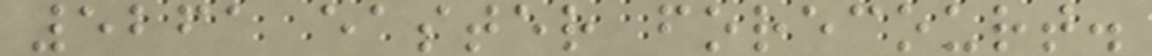5261 easter forecourt.
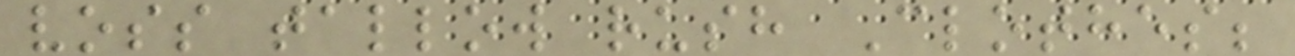voss tallow rush Clothes;
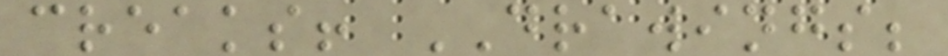creaks! DRAWINGS;
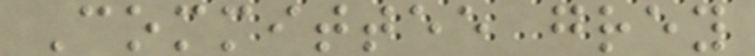Committee grey
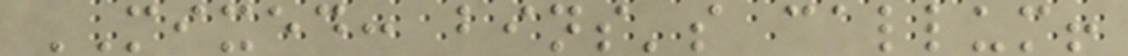MIXED: bins's callum!
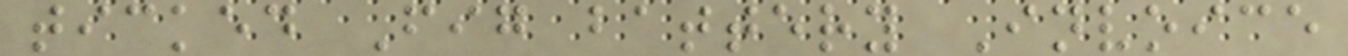ticked Fig battery Invoice
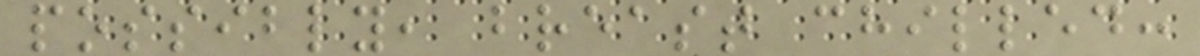possibly, breast chilled:
